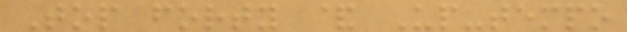Top forty & Up-tempo
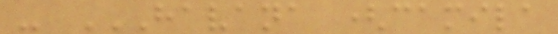- HAVANA (CAMILA
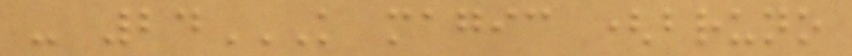- 24K MAGIC (BRUNO
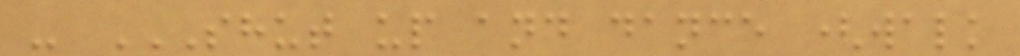- SHUT UP AND DANCE (WALK
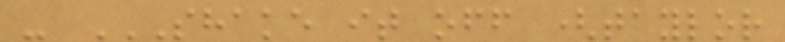- SHAKE IT OFF (TAYLOR
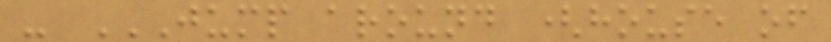- JUMP AROUND (HOUSE OF
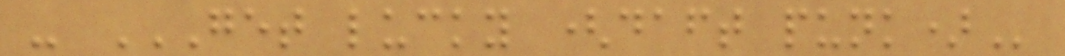- GET LUCKY (DAFT PUNK)
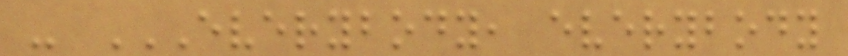- EVERYBODY, EVERYBODY
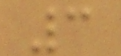3
